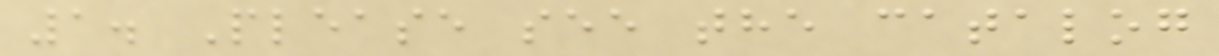1. Please see the catalog
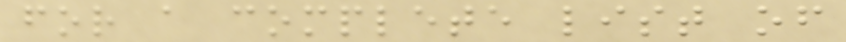for a complete list of
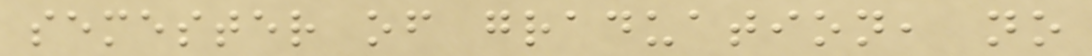semester of graduation, no
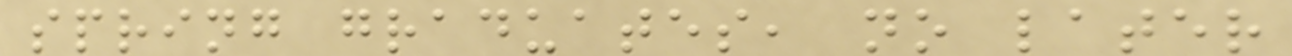spring graduates, no later
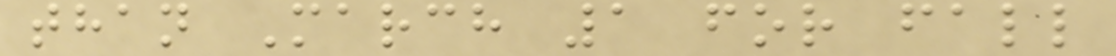than March 1 for fall
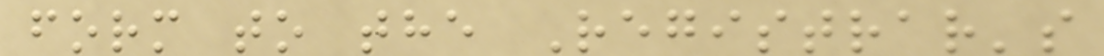form to the Registrar's
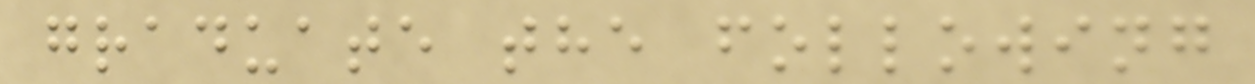graduate the following
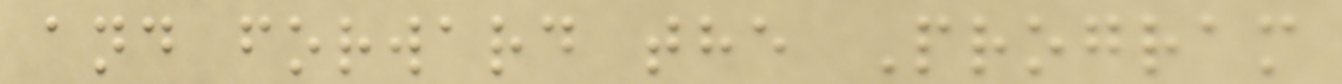and forward the Program
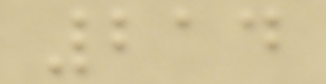214
